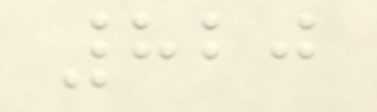820
